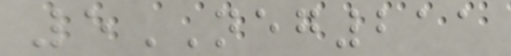5NEG211
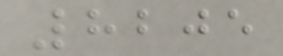8205
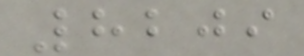8209
